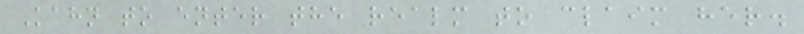Kahn to enter the realm to claim her.
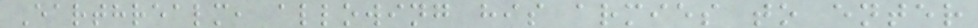Earthrealm, allowing his armies to enter
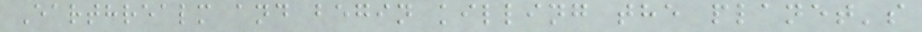Earthrealm and begin killing the planet's
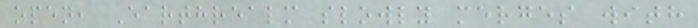open, Earthrealm slowly merges with
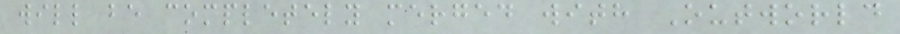will be completely merged with Outworld
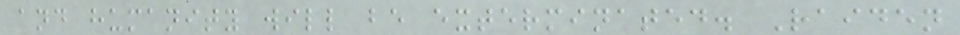and humanity will be exterminated. Raiden
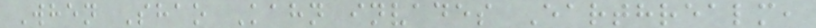When Shao Kahn invades Earthrealm,
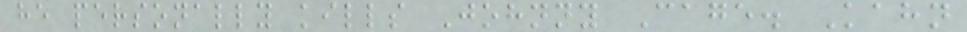he personally kills Johnny Cage. Kahn
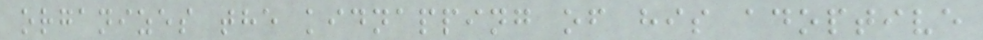organizes the kidnapping of his adoptive
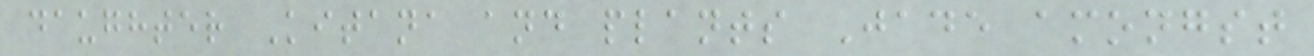daughter Kitana and plants Jade amongst
